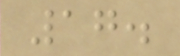17.
